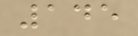145
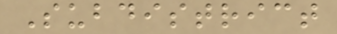Subdistrict
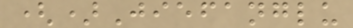()Jiefanglu
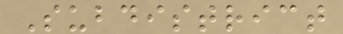Subdistrict
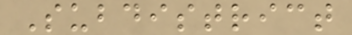Subdistrict
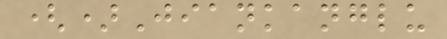()Jiankanglu
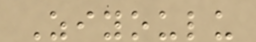Ziyoulu
